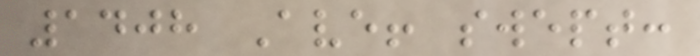1408 Ave! swept:
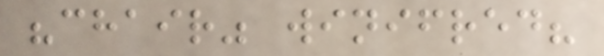"chair" winifred?
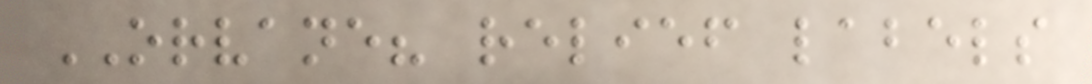ORVANE? relief labels
